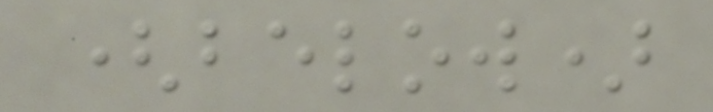(below)
